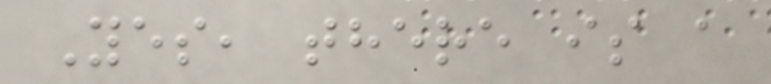Yes, there is a
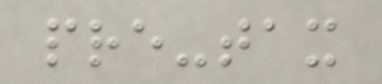pre-tax
